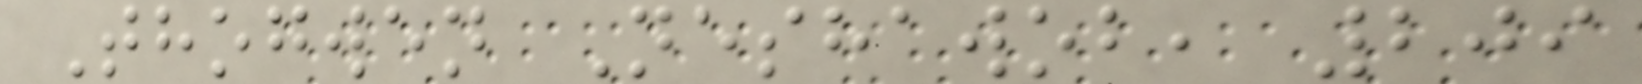Thogwen Neshawob, 209
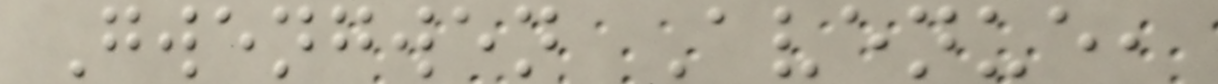Gwengwen Avenue,
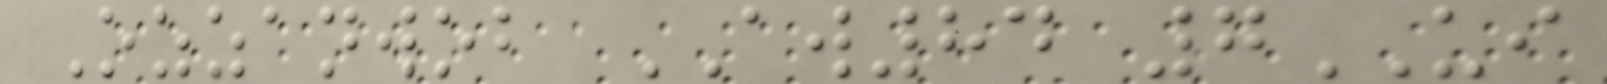Ozzanwob AW84 7UI
